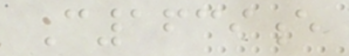C1639e
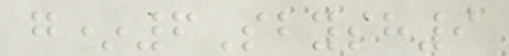g*6Sbysh9
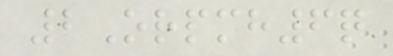2Orpmh6q
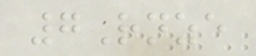7Rnze
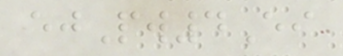ejPw4Ei
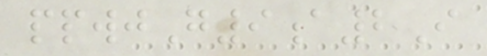ppwjG9a2I
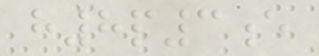h8p3e
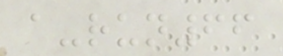a-run66
